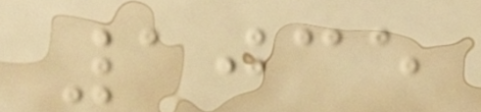1035
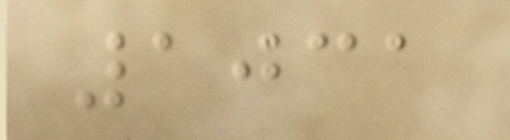1031
